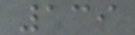139
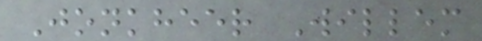Jonkheer Willem
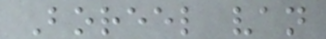Boreel van
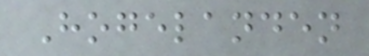Hogelanden
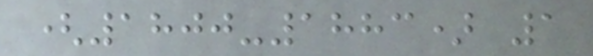(1800-1883) 1
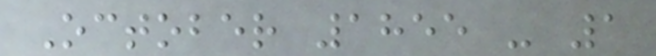October 1855 - 1
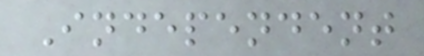Independent
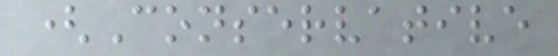(Conservative
